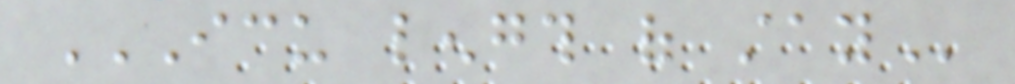ICU LENGTH OF STAY
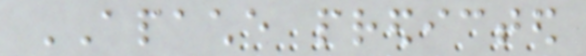APACHE predicted
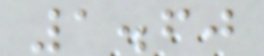1.60
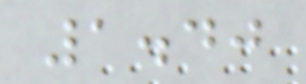1.40
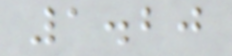1.20
